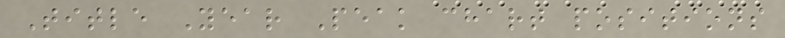Title Year Peak chart positions
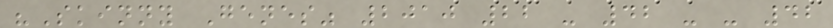"Skinny Genes" 2010 22 - 42 - - 42
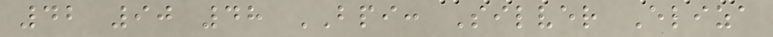42 90 48 BPI: Silver Eliza
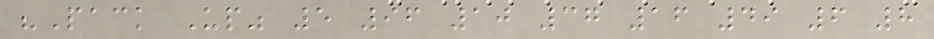"Pack Up" 5 96 10 37 16 49 6 8
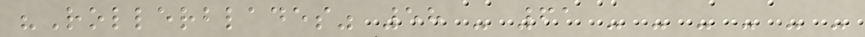"Rollerblades" 58 - 61 - - - - - -
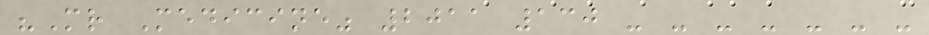"Mr Medicine" 2011 130 - - - - - - -
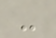-
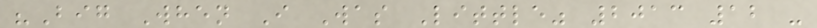"Big When I Was Little" 2013 12 -
